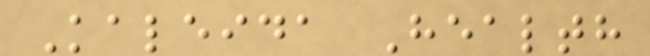Kaleida Health
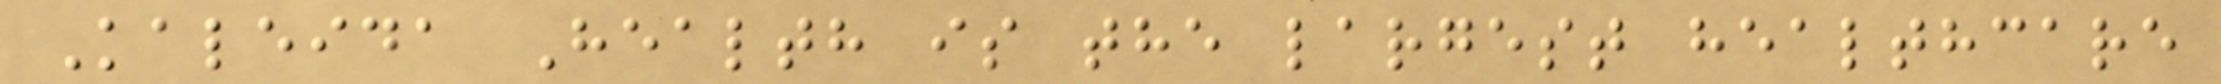Kaleida Health is the largest healthcare
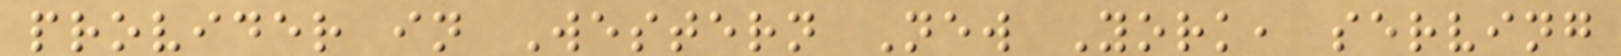provider in Western New York, serving
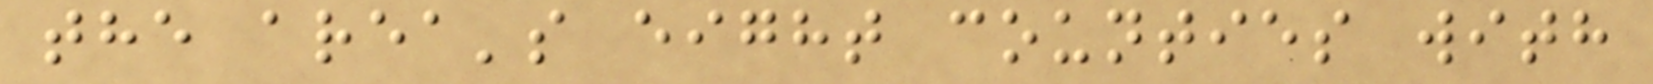the area's eight counties with
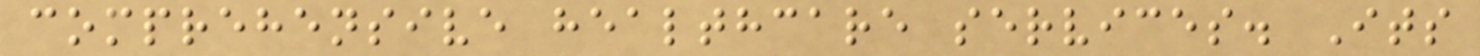comprehensive healthcare services. Its
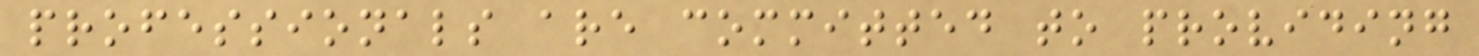professionals are committed to providing
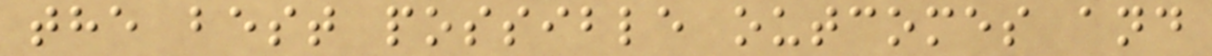the best possible outcomes and
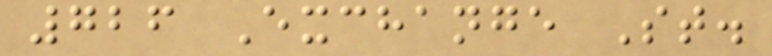726 Exchange St.
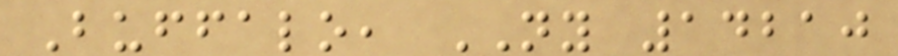Buffalo, NY 14210
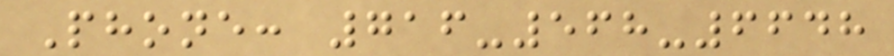Phone: 716-568-6648
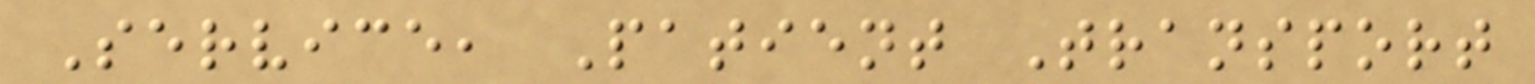Service, Patient Transport
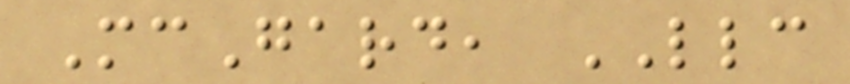McGard, LLC
